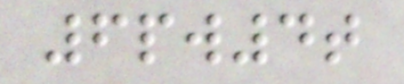6pw4t
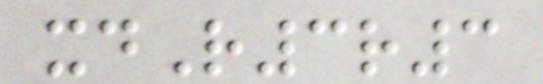xdR3r3
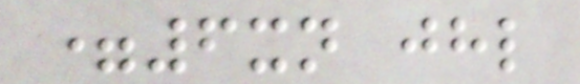=6xn jhl
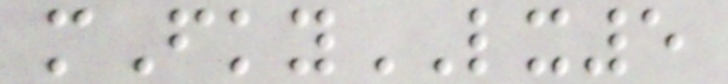mFkyLX5
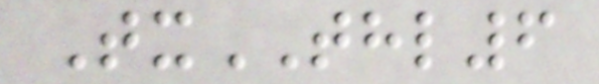TxTHL6
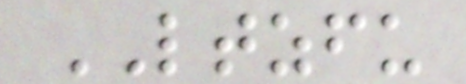LTZFU
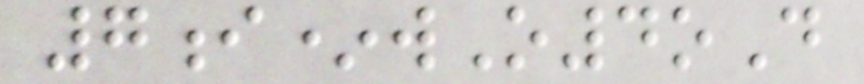7i*wO4oD
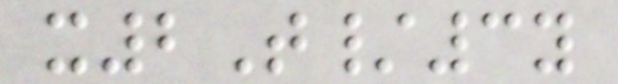x2T/3y
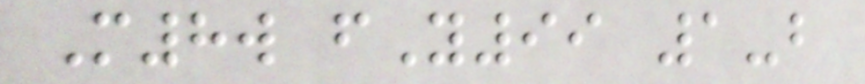M8w fY99 1-b
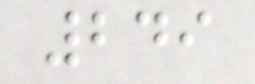249
